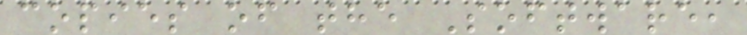copies of the Software,
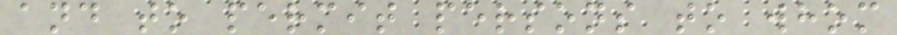and to permit persons to whom
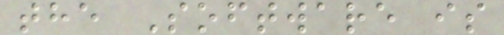the Software is
